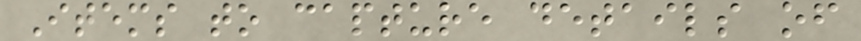Items to capture details of
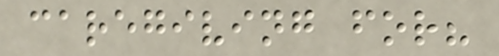caregiving for?
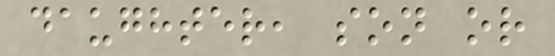daughter, son or
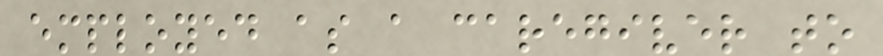employed as a caregiver to
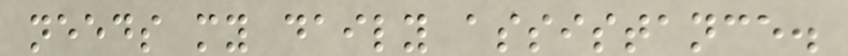needs my daily assistance.
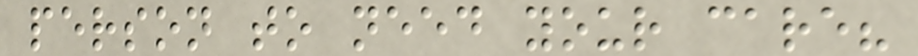person to need your care?
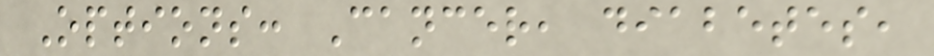Options: Cancer, diabetes,
